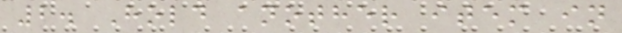2. Hold another item in
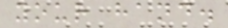your hand.
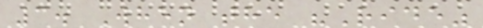3. When the "Ride"
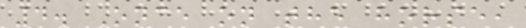4. Once on the horse,
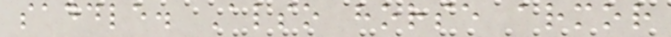saddle. Also horse armor
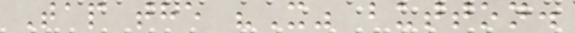Tap the "X" button.
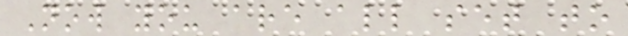Now you are all set to
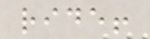ride!
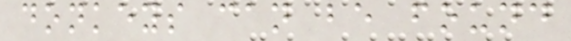donkeys can be found
